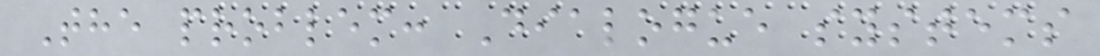The problem: Dialogue systems
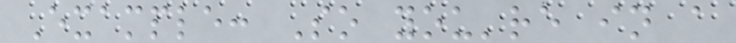Example: So you're in a
